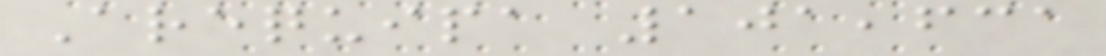Arequipa 101,631
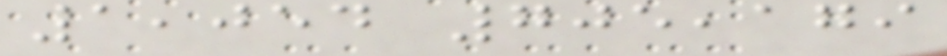1,054 705,179
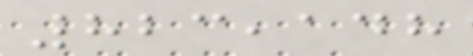823,148
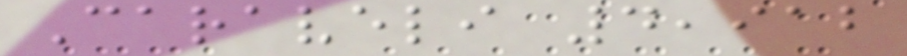Caraveli 4,912
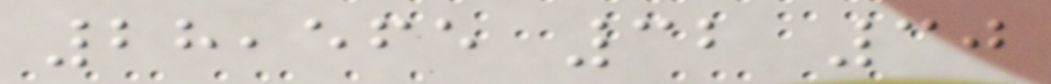28,565 32 30
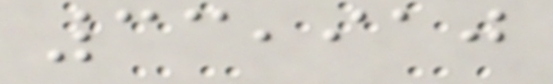33,910
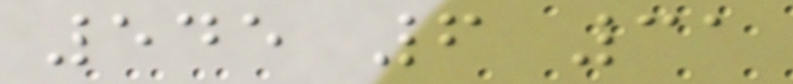545 6 31
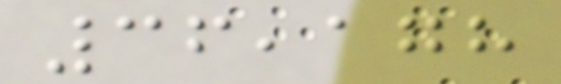36,178
